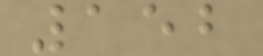152
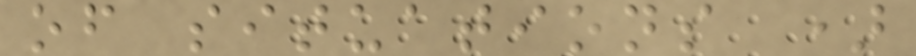of situations )
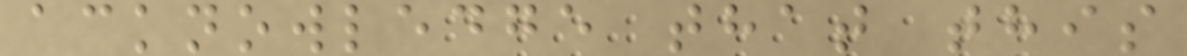acknowledge that this
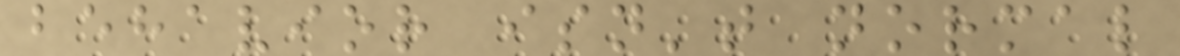behavior isn't normal
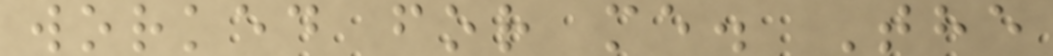worked for me. The
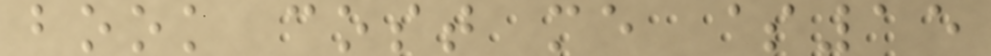book cost me $15
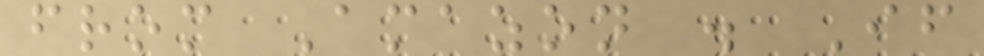from Amazon . If
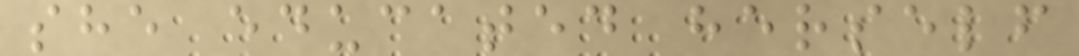she educated herself
